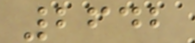2642
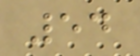54
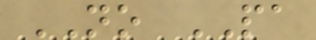NO PA
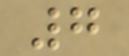7
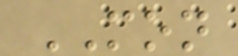MON
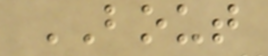BOUT
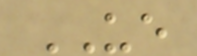UE
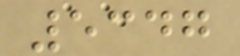5347
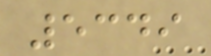5349
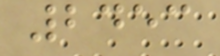2453
